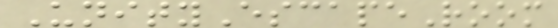UnityEscapeRoom
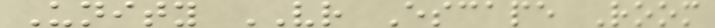Unity VR Escape Room
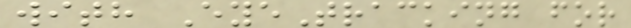with EyeTracking for
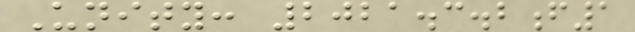Unity: 2021.3.2f1
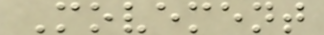Movement
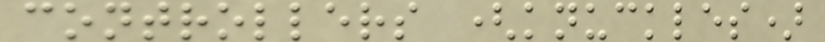controllers (knuckles)
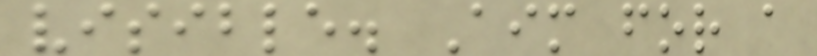visible. Aim for a
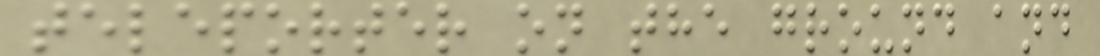teleporter on the ground and
